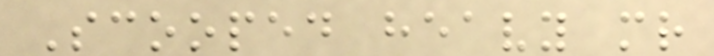Scooped heavy mr
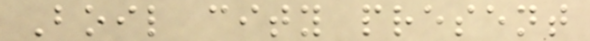Boil city present
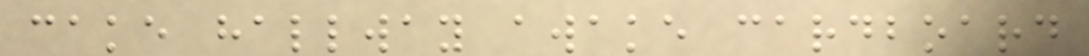cake hallway awake cardboard
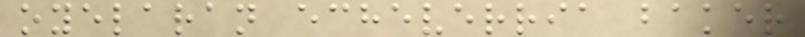oyelaran echeverria baker
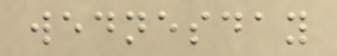wednesday
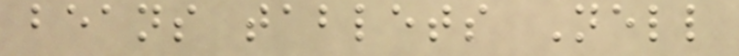beans tablets Nell
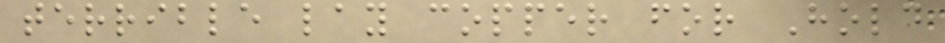terrible lay copper for Hold
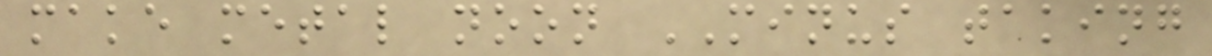make metal noon MINUS taking
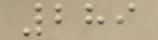289
